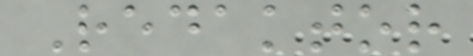Redaktor
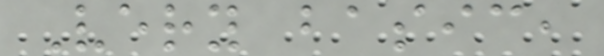Very basic,
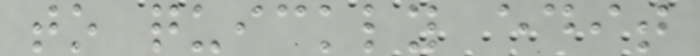to quickly edit
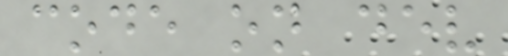code on dev
